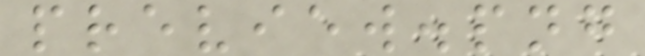preview.png
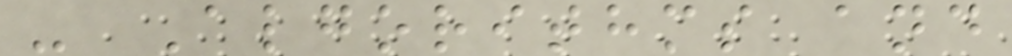- Algorithms and
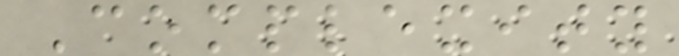Complexity
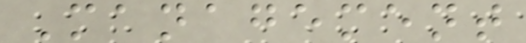Management
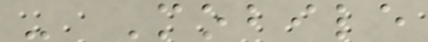- Mobile
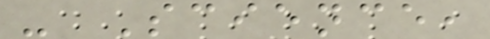- Science,
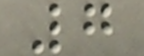7
